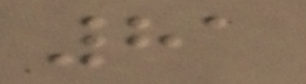81
